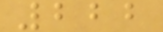222
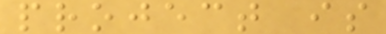project is
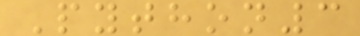Python3
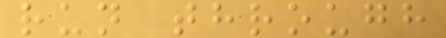run through
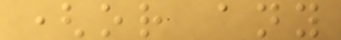(or any
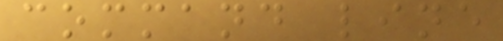command line
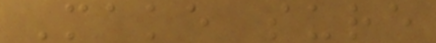Make sure
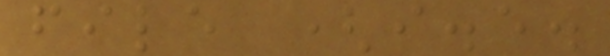file (i.e.
